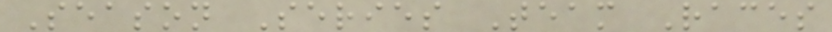Season Series Team Races
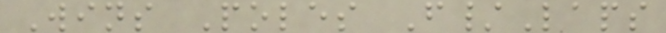Wins Poles F/Laps
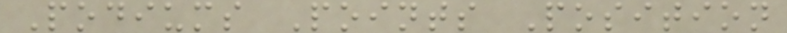Podiums Points Position
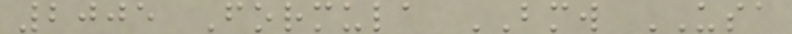2005 Formula BMW USA
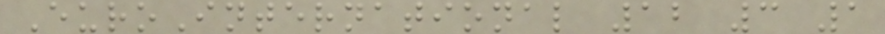EuroInternational 12 3 1
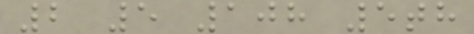2 5 108 5th
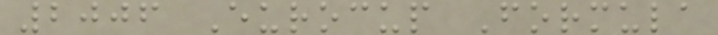2006 Eurocup Formula
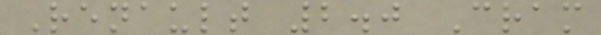Renault 2.0 Cram
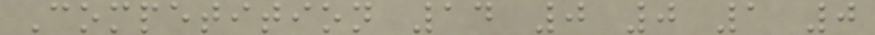Competition 14 0 0 1 0
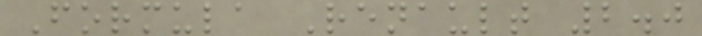Formula Renault 2.0
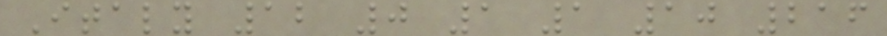Italy 12 0 1 1 10 216
